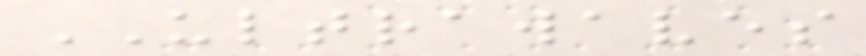ULTRAWAVES
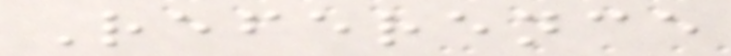Reference
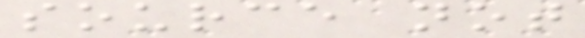source not
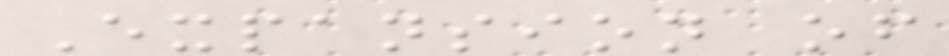Expansion of
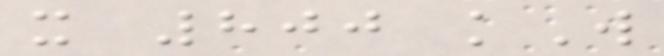x 800 kW
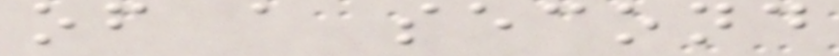of a second
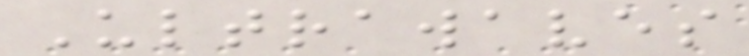Ultrawaves
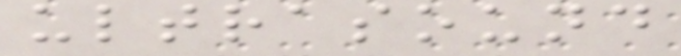ultrasound
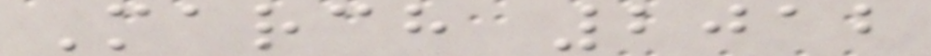March 2012
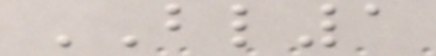BL1
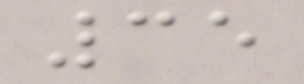35
